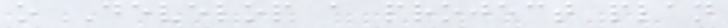o Develop a project plan
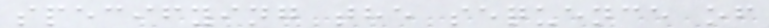specifying the sequence of
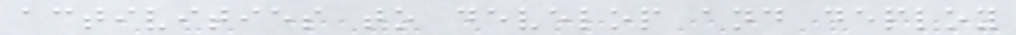activities to develop and deploy
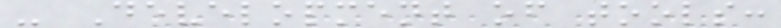- Development of tools:
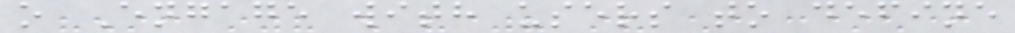o Engage with users to define
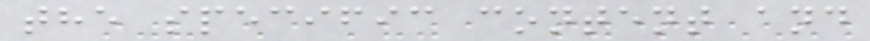the specific content and
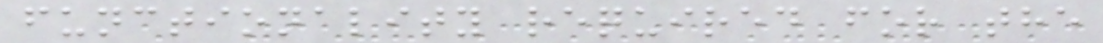functionality required for the
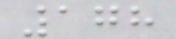178
